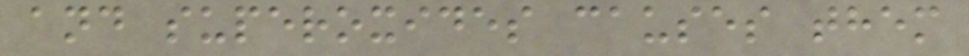and superoxides causes them
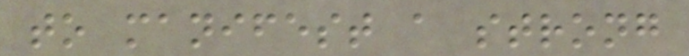to manifest a strong
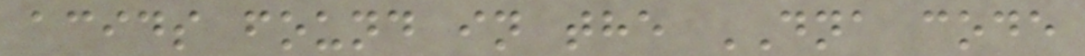acids found in the DNA code
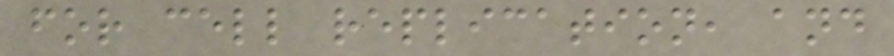for cell replication, and
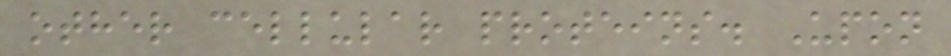other cellular proteins. Upon
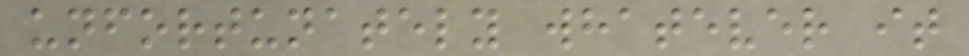unfortunately whatever it
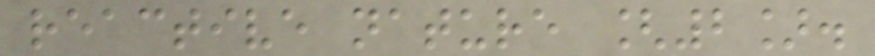reactive nature [2].
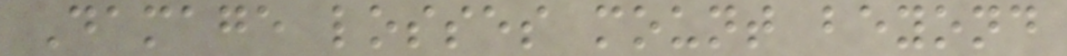Damage losses mount beyond
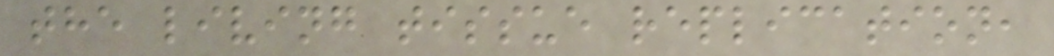the living tissue replication,
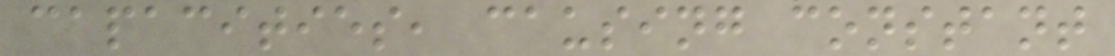capacities, causing constant
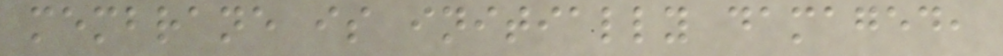membrane is initially damaged,
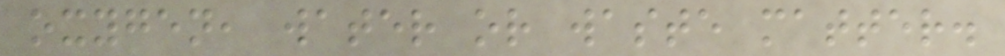oxygen, water or waste matter.
